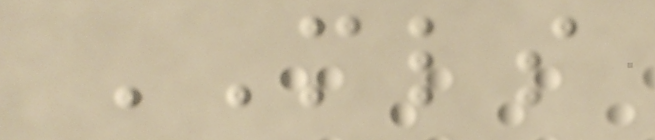MLS
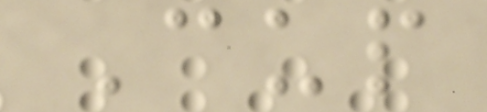Cup
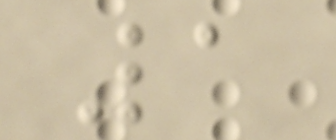1
